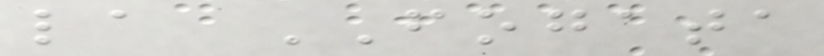la FOGATA
